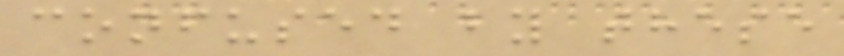confused by these
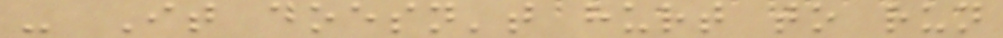- It doesn't hurt to run
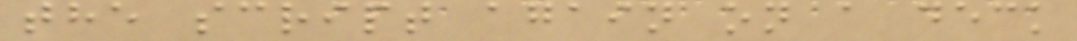the script again on a deck
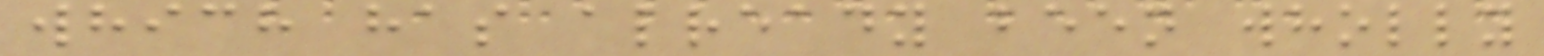which has already been wholly
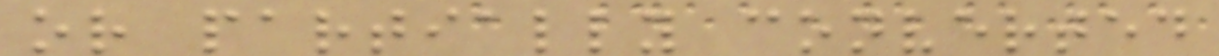or partially converted
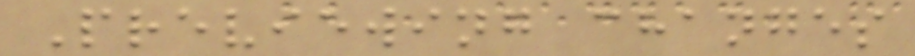Previewing changes
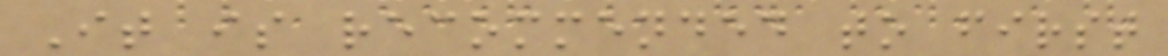It is recommended to first
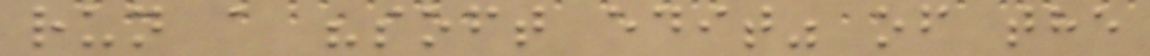run a "soft edit" of the
